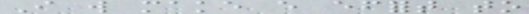I will make every effort to
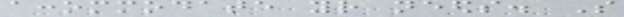accommodate your needs. So
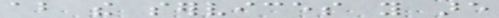about the services you are
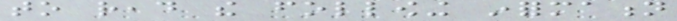to read the following information
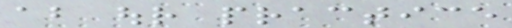about our practice
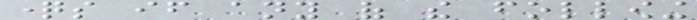questions if any of the following
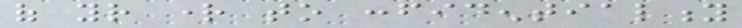of your right to confidentiality
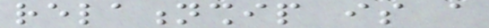relationship is a
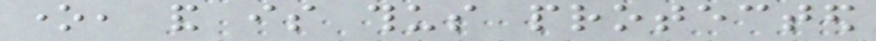one, and is thus protected
